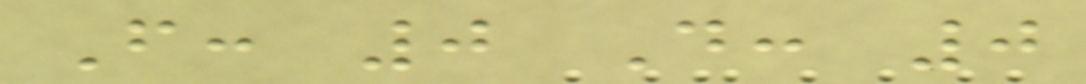F: 0 D: 0
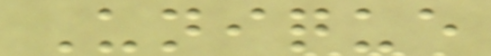Unique
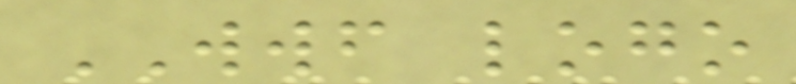WWF logo
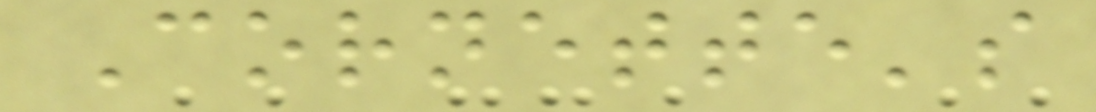Cornette's
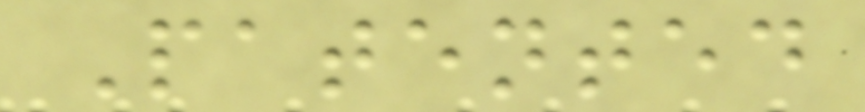Patented
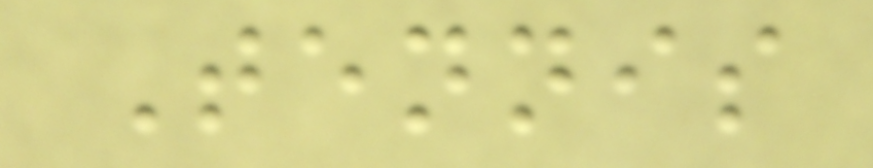Tennis
